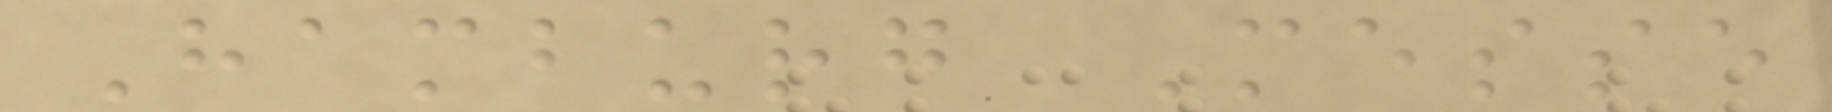Hamburg Messe
